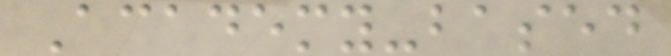Academy-based
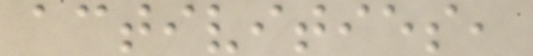activities,
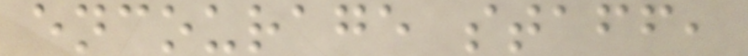encourage staff,
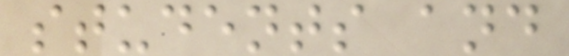students and
